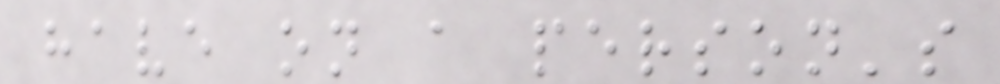have on a person's
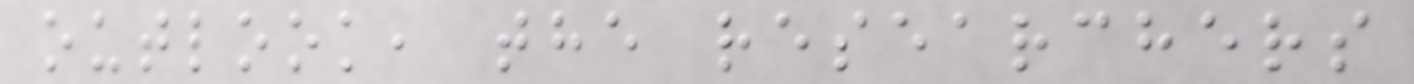outlook, the researchers
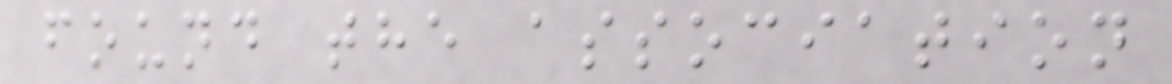found the association
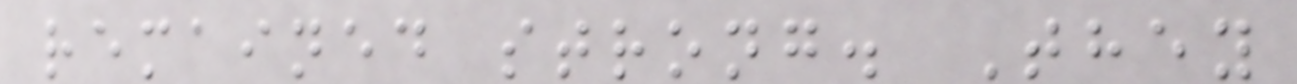remained strong. They
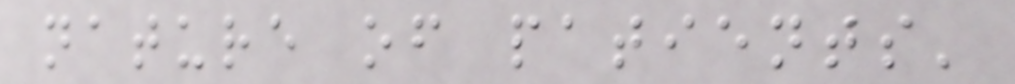nature of patients'
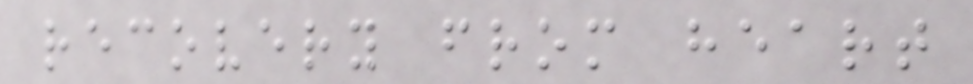recovery from heart
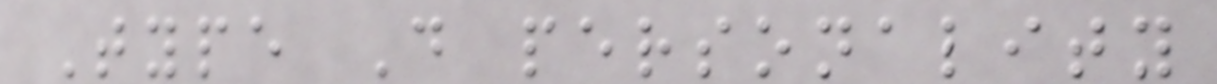Type D personality
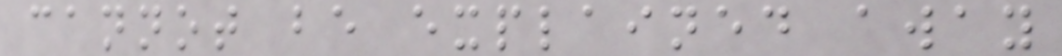cannot be explained away
